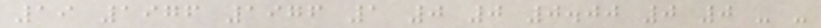19 1976 1976 1 0 0 0.00 0 0 - -
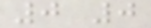0 0
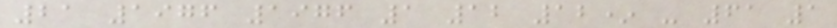21 1976 1976 1 12 12* - 61 1
